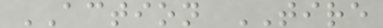ACTION TIRE
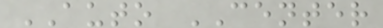AUTO CENTER
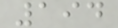194
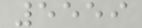5559
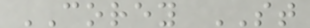COREY ST
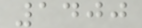1400
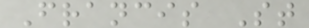Francis St
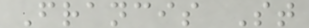Francis St
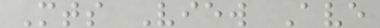Mts View Ave
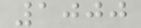1000
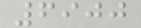6900
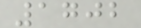1702
